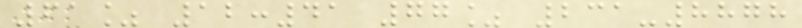61% 12:41 77% 231-8878
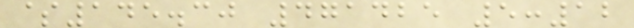$145.30 471425 5:12
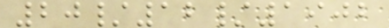20/12/1902
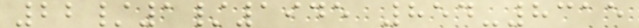22/1/1945 854-8315
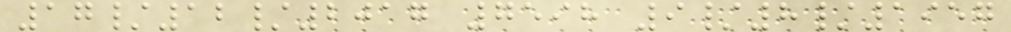17/12/2017 7598 9/8/1957
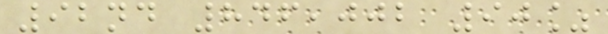92nd 846,002 90%
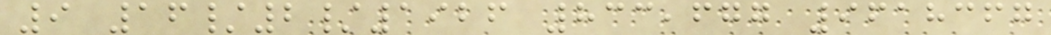9 16/2/1926 833,677 9618367
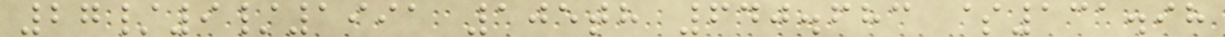27/9/1991 105th 640.683 $131.98
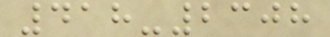418-2308
